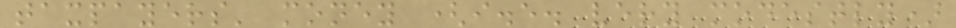taxpayers' money (i.e. very modestly)
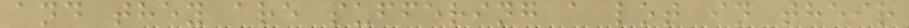and they are suffering a lot in their
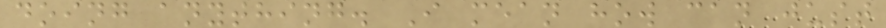doing anything. I mean how can just
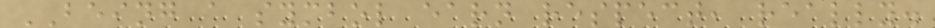BEING a symbol earn respect, really.
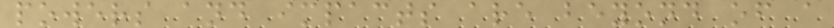powers and impacts are beyond of a
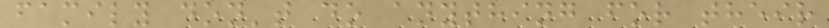family don't do anything for their
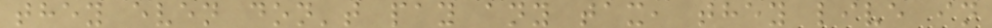they even don't pay any tax, they live in
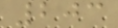203
